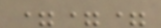===
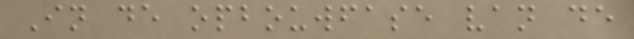In de opbouwfase van de
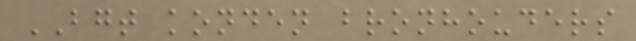BGT konden bronhouders
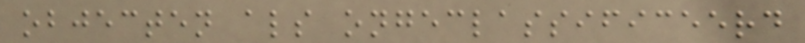objecten als ongeclassificeerd
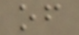of
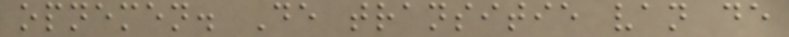opnemen. De transitie van de
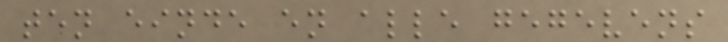ten einde en alle gegevens
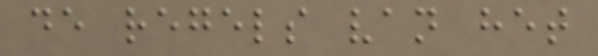de regels van het
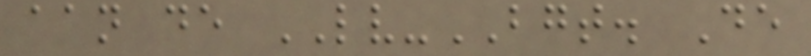aan de LV-BGT. De
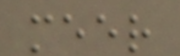meer
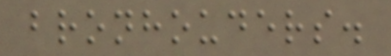bronhouders.
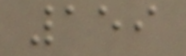159
